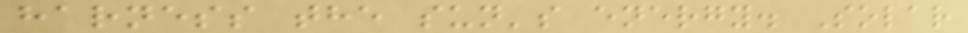harness the sun's energy. Solar
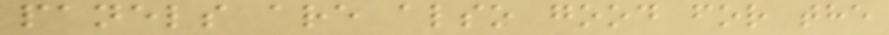panels are also good for the
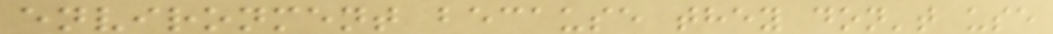environment because they don't use
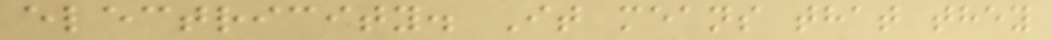electricity. It means that they
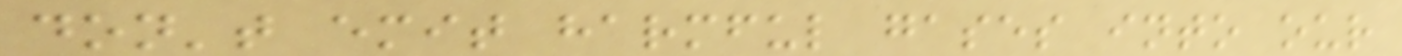don't emit harmful gases into our
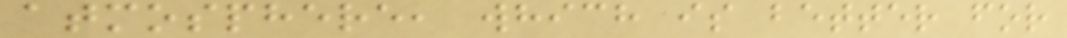atmosphere, which is better for
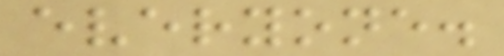everyone.
